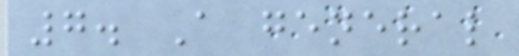7. A general
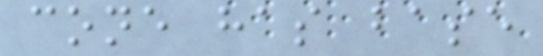cone has base
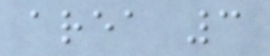area 3
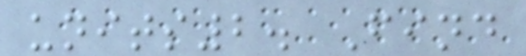units2. Find
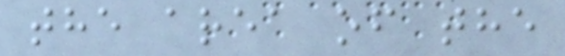the area of the
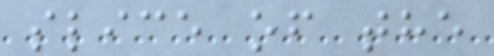slice of the
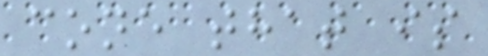cone that is
